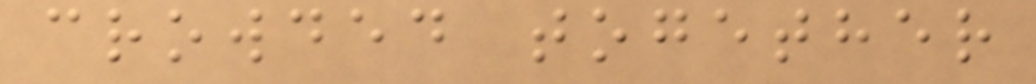crowded together
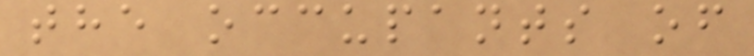the occupants of
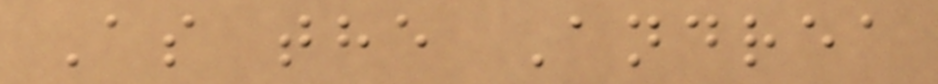As the Andrea
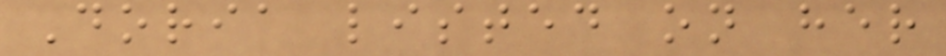Doria listed on her
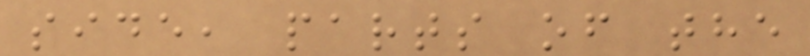side, parts of the
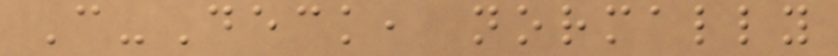C-Deck, normally
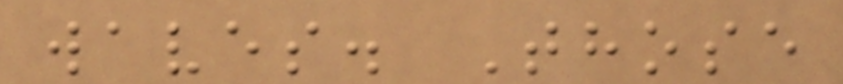waves. Those
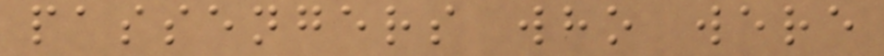passengers who were
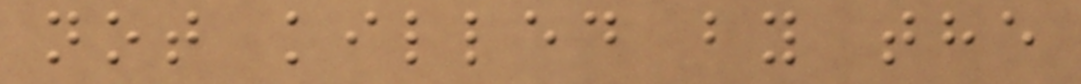not killed by the
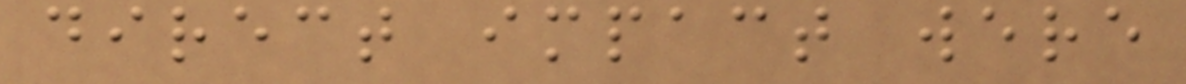direct impact were
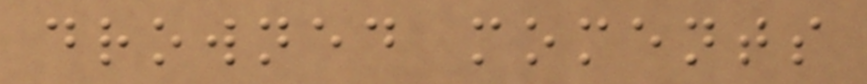drowned moments
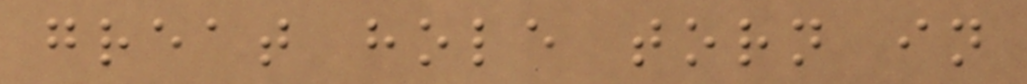great hole torn in
